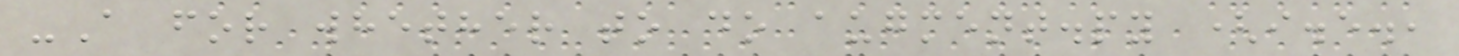-A for whether to do augment.py (i.e.,
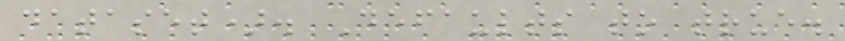dataset). Defaults to true.
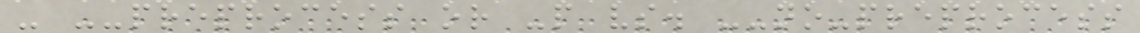- --preprocess or -p vs. --no-preprocess
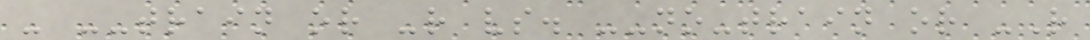- --train or -r vs. --no-train or -R
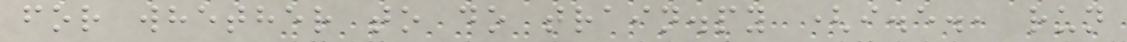for whether to do train.py (i.e., run
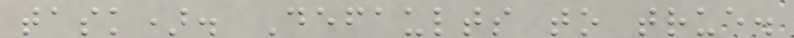task). Defaults to true.
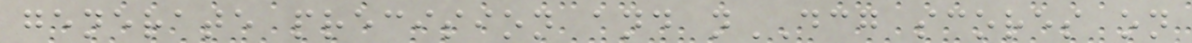generate precision and nDCG scores on
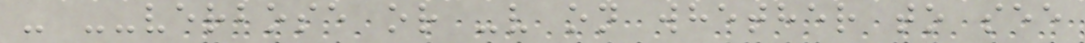- --verbose or -v on whether to see
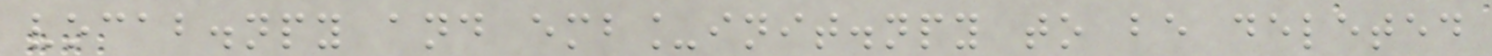vocab.npy and emb_init.npy to be deleted
